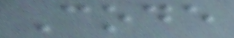Code
